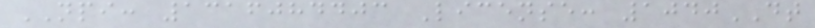NPI: 1316084403 License: 1040DT
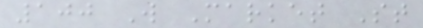100 W Market St
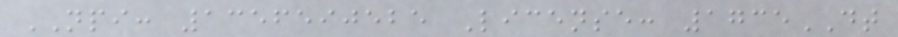NPI: 1356590525 License: 1735DT
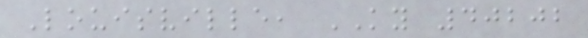Louisville, KY 40202
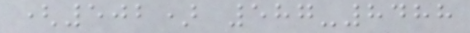(502) 587-8488
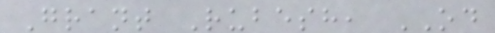Grant Rubesh, OD
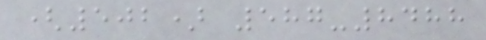(502) 587-8488
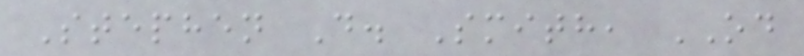Stephen D. Smith, OD
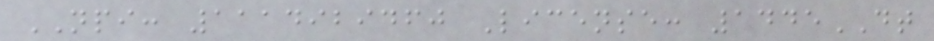NPI: 1114929460 License: 1445DT
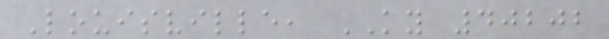Louisville, KY 40202
